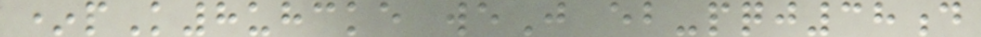*pK8uhcke weJ eb-pqj38d
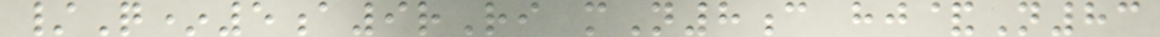/Q*5a9rRi mN8c hj&N83
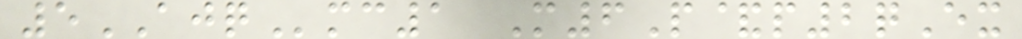5AJQmc1 M6P&p2qEx
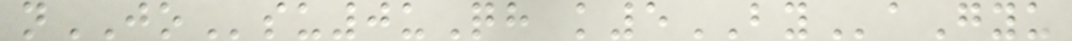nJOsu0uQh k5BYaGyu
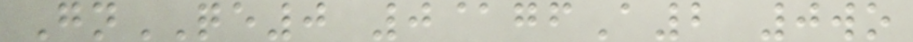GnQE0 0@gfA2 0wo
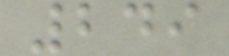249
